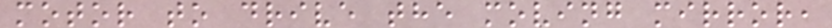motor to drive the moving mirror,
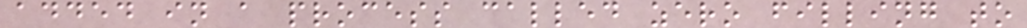added in a process called zero filling to
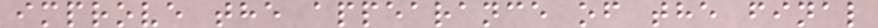improve the appearance of the final
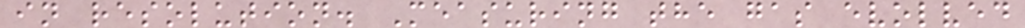in resolution. Measuring the gas evolved
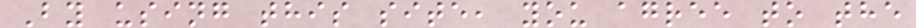By using this site, you agree to the
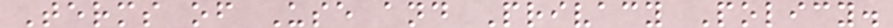Terms of Use and Privacy Policy.
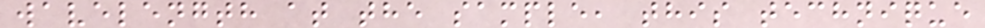wavelength at the sample, this technique
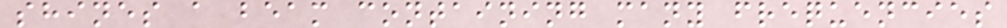shines a beam containing many frequencies
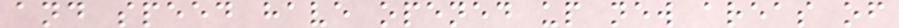and speed have opened up new areas of
